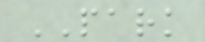PARK
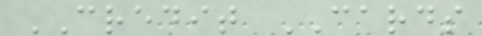CREDIT CARDS
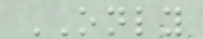ONLY
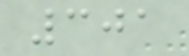301
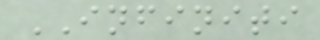INFINITI
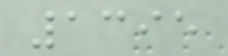1395
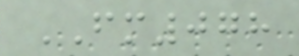FM078
